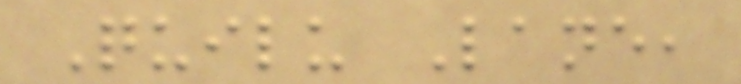Quilu Lane,
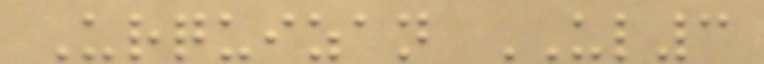Urquizan UL3
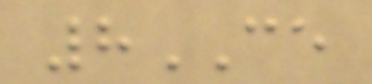8CE
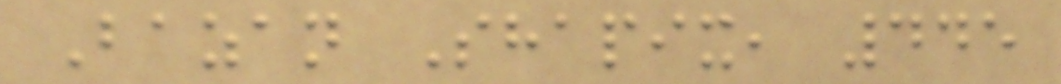Bazan Shapix, 445
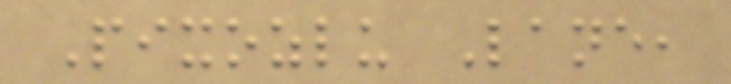Pixozlu Lane,
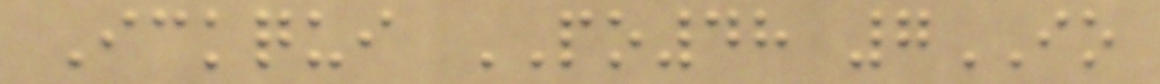Ickqui PO48 7IO
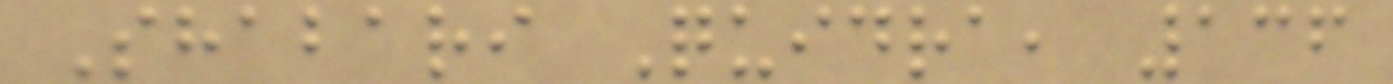Shabari Quidra, 136
